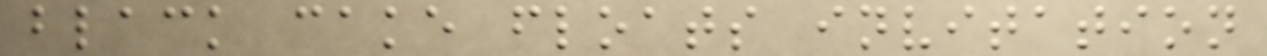black cake floats invitation
